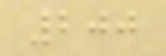200
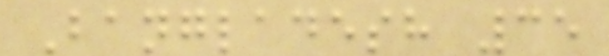Bangladesh 35
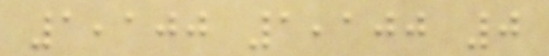1,100 1,100 0
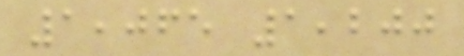1,065 1,200
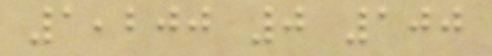1,200 0 100
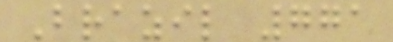Brazil 771
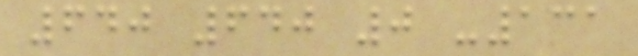640 640 0 -131
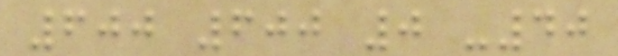600 600 0 -40
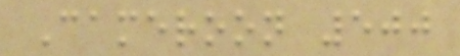Cameroon 500
